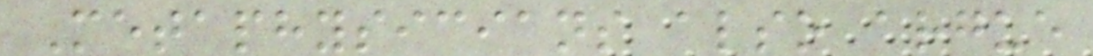Metaphysicians also argue
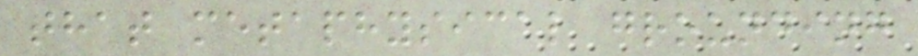that metaphysical grounding
